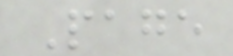Page
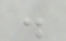.
